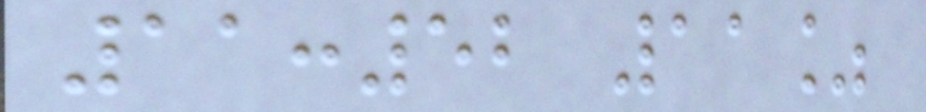11:52 11%
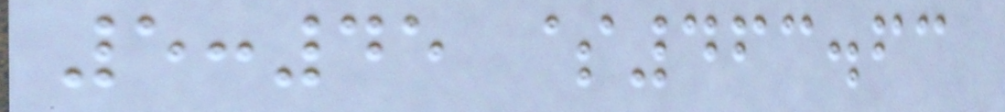5:45 $463.63
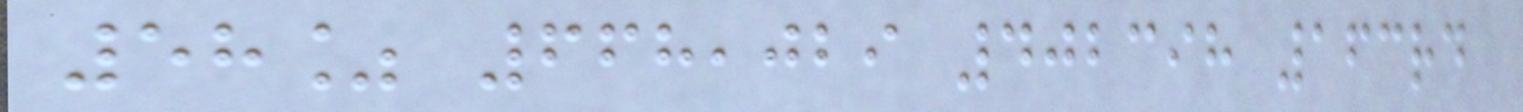58% 668,029 402398 163rd
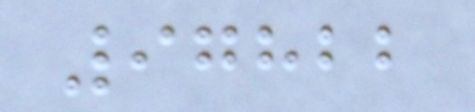97822
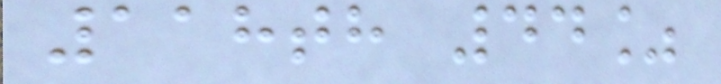118th 44%
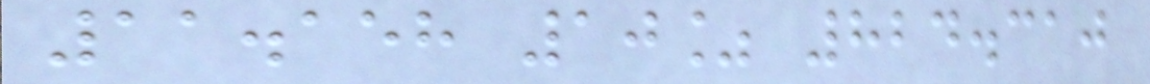11.158 10% 824.310
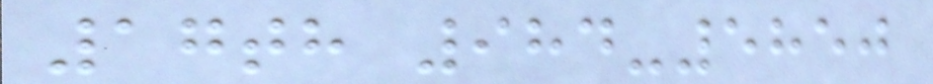17th 984-5850
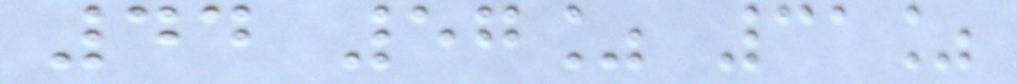44 57% 31%
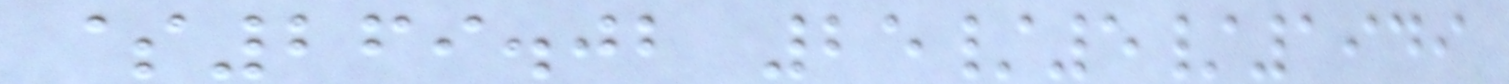$269.02 25/5/1949
